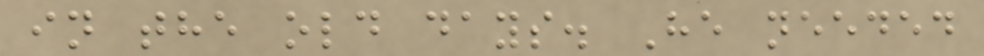in the old days. He needed
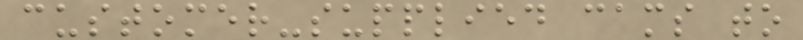customer-supplied cams to
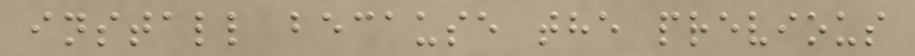install because the previous
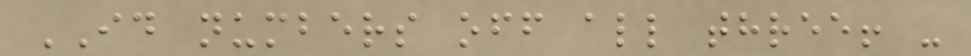ID numbers off all three! -
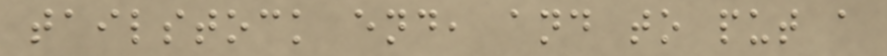tailstock end, and to put a
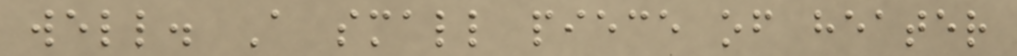well. A small piece of heater
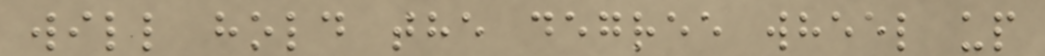will hold the degree wheel up
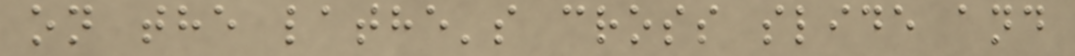on the lathe's cross slide and
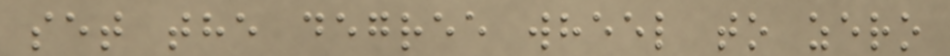set the degree wheel to zero
